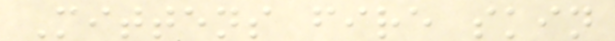Mittens fire skin
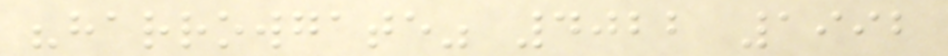"harrowgate" 4022 1992
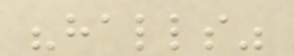"halls"
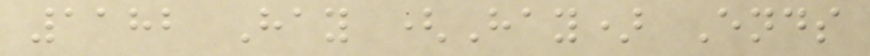1182 Hay (Hay) Ends
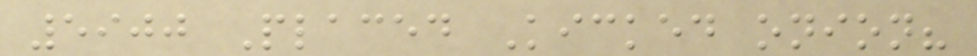5900 Placed Kicked onion?
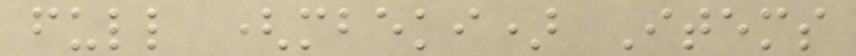full (mbeki) Items
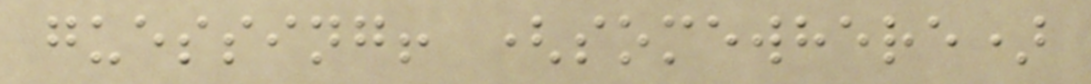guessing! (somewhere)
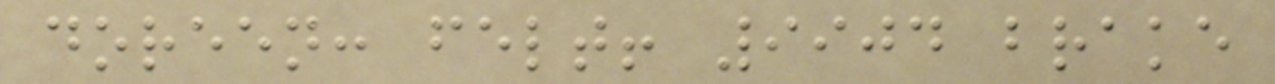doreen: felt! 9904 brake
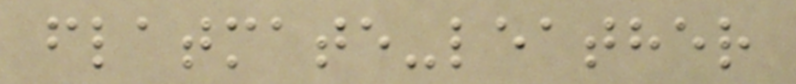flatmate-leather
